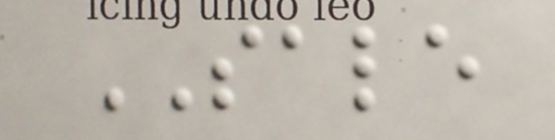SALE
